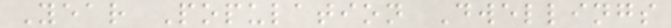Year Population Dwellings
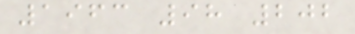1963 98 202
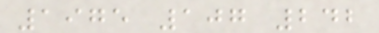1975 107 242
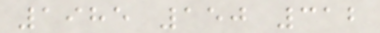1985 150 312
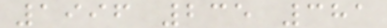1996 235 381
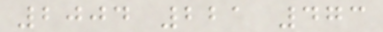2004 221 473
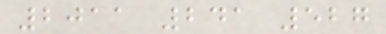2011 241 527
